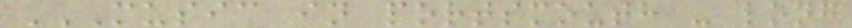MUSIC IN PORTSMOUTH - LONG
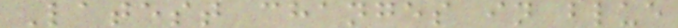Latest changes in blue
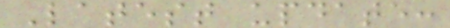Latest update:
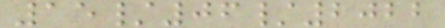15/06/2022
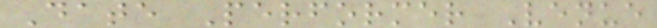Date Performer Venue
